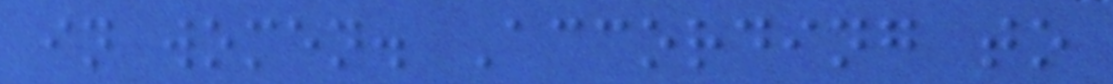in women. According to
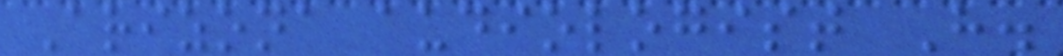Arizona audiologist H.
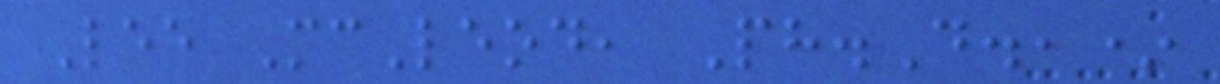Lee McLeod, Ph.D.,*
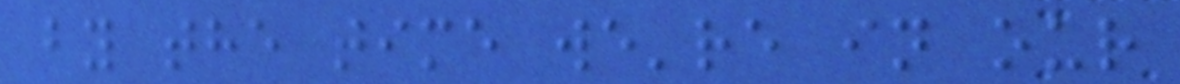by the time we're in our
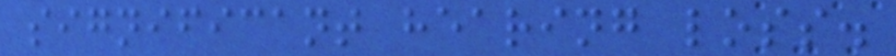significant hearing loss.
